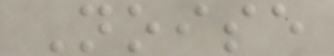Noise
